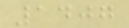1407
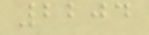2204
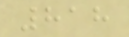818
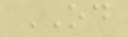OD
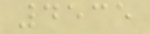4535
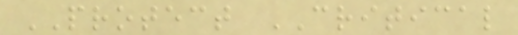PROTECT CRITICAL
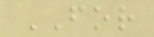FOR
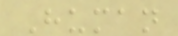Human
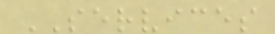SERVICES
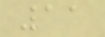11
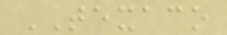TEXACO
